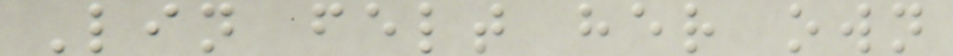Lin felt her own
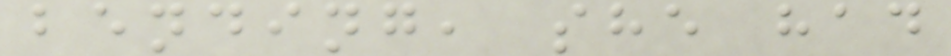bending, she had
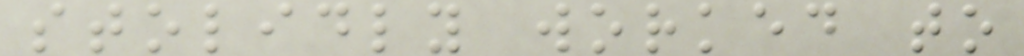stolidly worked to
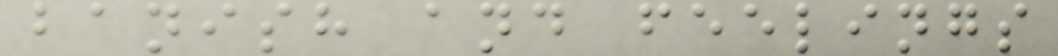banish and feelings
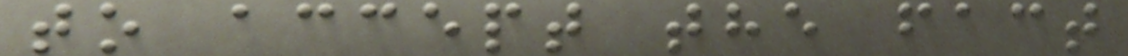to accept the fact
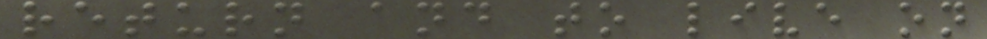return and to live on
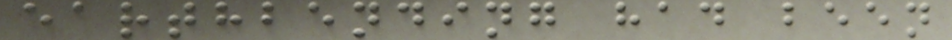earthbending had been
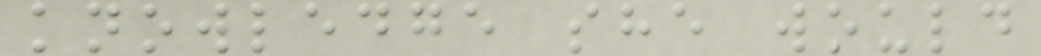knowledge she would
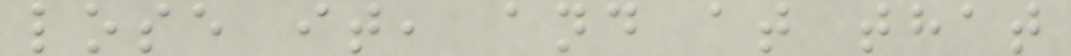lose it, and at that
